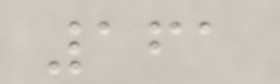161
